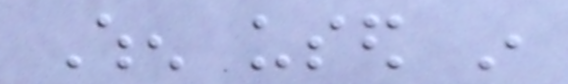When used in
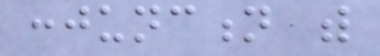conjunction with
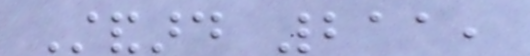Standard 211,
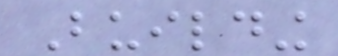Building
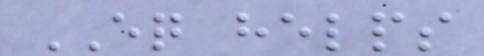EQ helps
